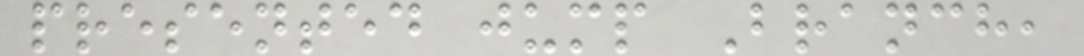presented jump Branch,
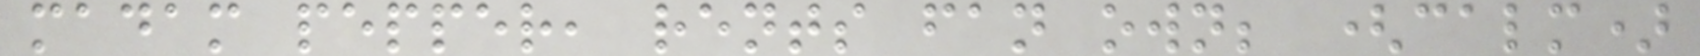madam pepper, rents fan own; (calm)
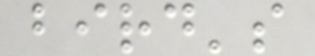bird's
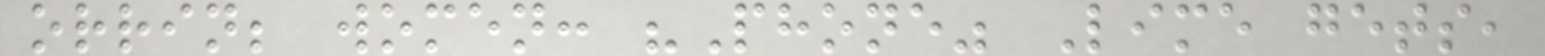orrin; women: "Phone" Lime gets,
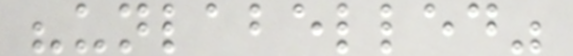"unlabelled"
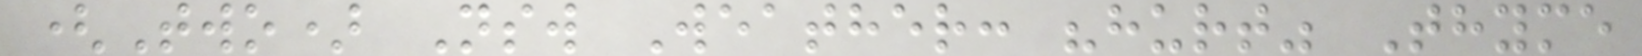(Two) Nsw Weather: "hurt" Thyme
